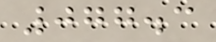077.3
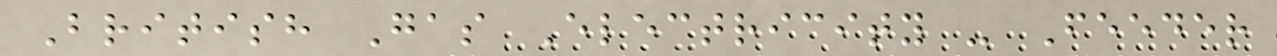British Gas Electricity - Feeder
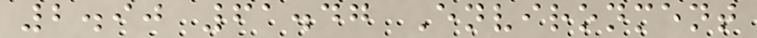2.90 61.47 Environment
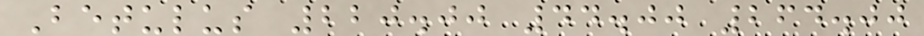Betulus 220.00 44.00 264.00
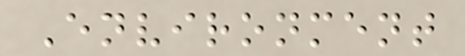Environment
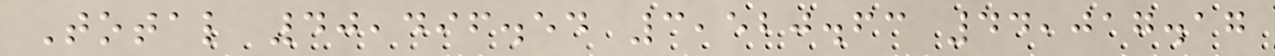Total 40,496.54 3,520.63 44,017.17
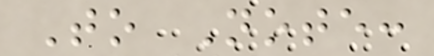To Note:
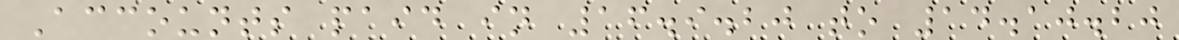Accounts paid in 16.9.20 to 14.10.20
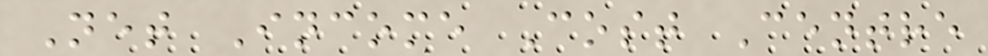Net Income Cost Centre
